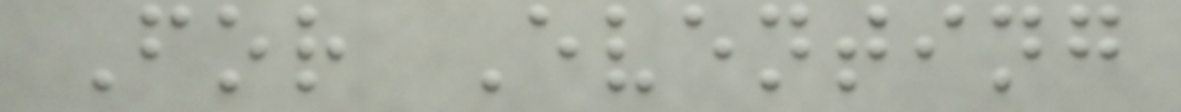For Eventing
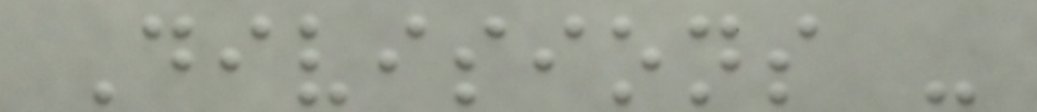Divisions -
